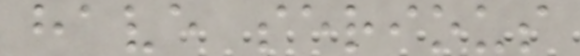have serious
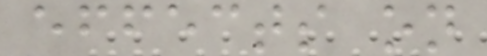effects on
